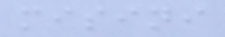misini
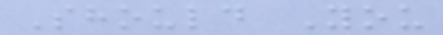Should You
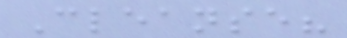Cleanse?
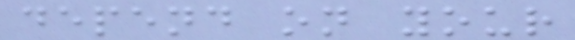depend on your
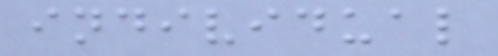individual
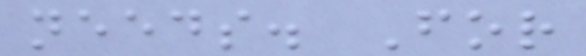needs. For
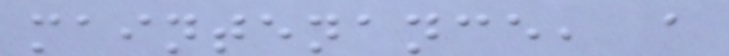maintenance, a
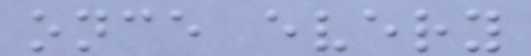once every
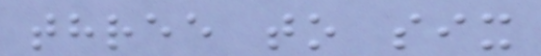three to six
